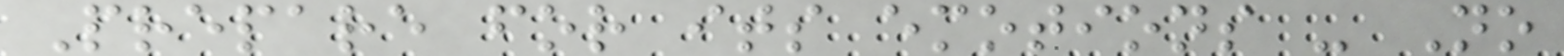Prepare for its emotions - No
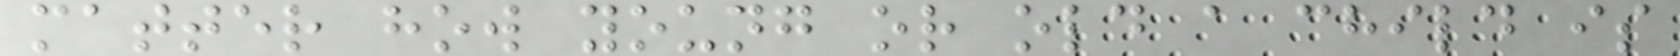matter how young or old a child is
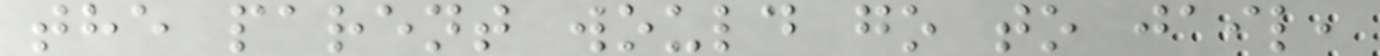the parent would go to jail,
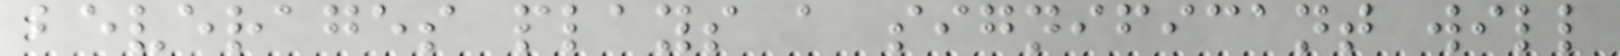beverages plays a significant will
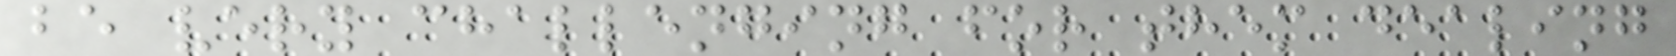be very challenging for them dealing
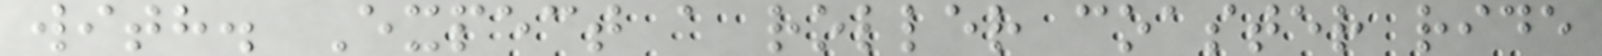with. Expect a roller coaster ride
